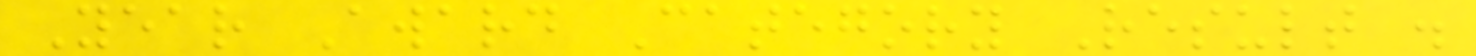Year Award Category Result .
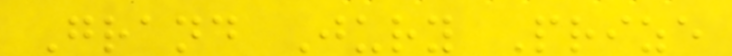Grand Jury Prize
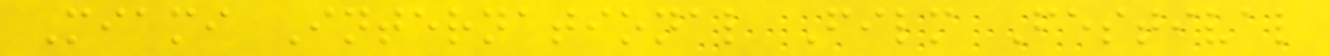Miami International Film Festival
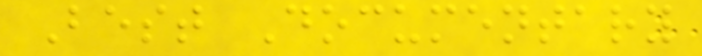Best Documentary
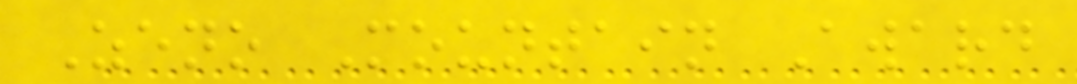Zeno Mountain Award
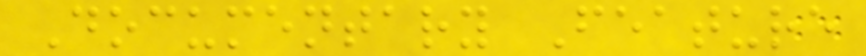Documentary Feature
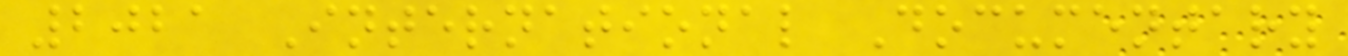2021 International Documentary
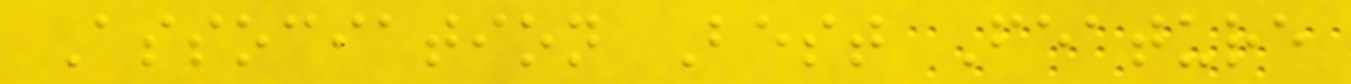Association Best Feature
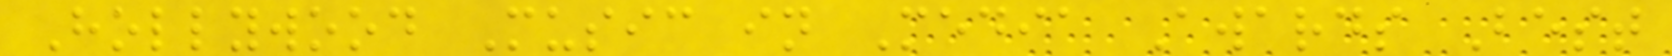Hollywood Music in Media Awards Best
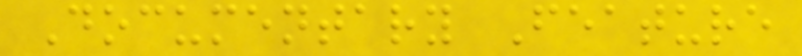Documentary Feature
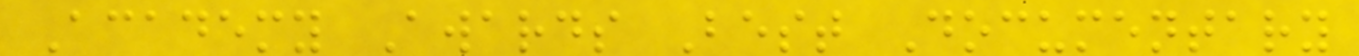Academy Awards Best Documentary
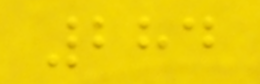284
